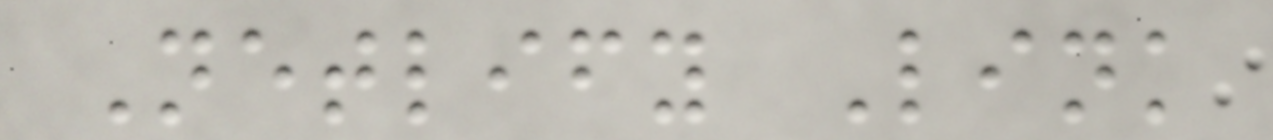Netlify Link
